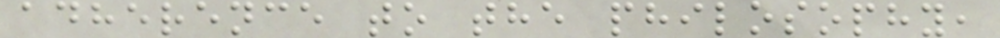adherence to the philosophy,
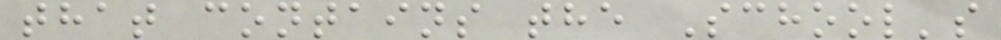that contains the School's
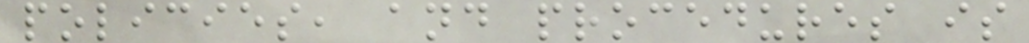policies, and procedures is
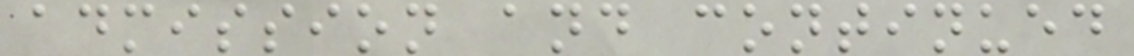admission and continued
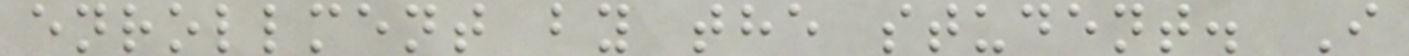enrollment by the student. I
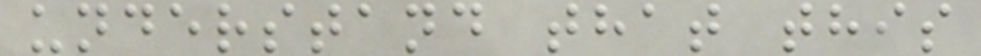understand that this
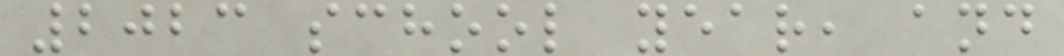2023 school year, and
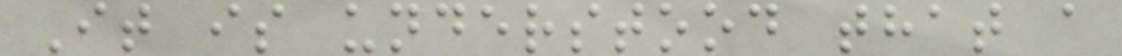It is understood that a
